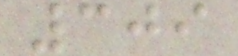309
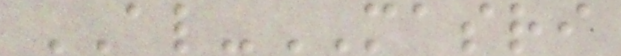AL-MASRI
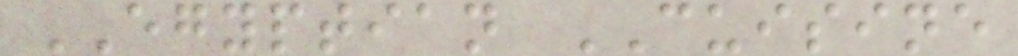EGYPTIAN CUISINE
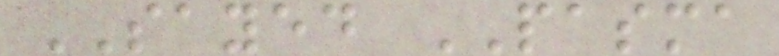SAYED PASMA
